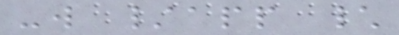-w /app \
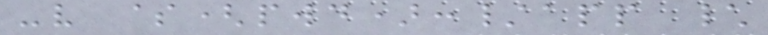-v $(pwd):/app \
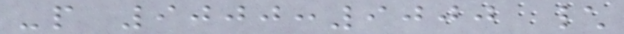-p 9000:9000 \
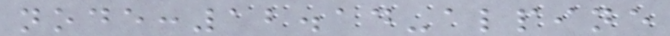node:12.14-alpine
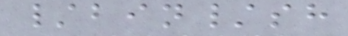/bin/sh
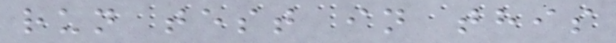run test in this
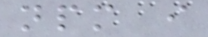npm i
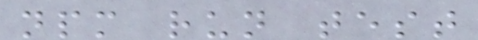npm run test
